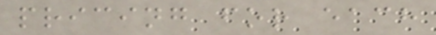pricing for each
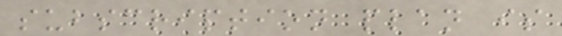subscription plan is
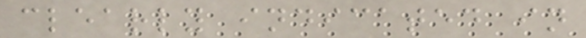clearly indicated in
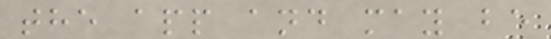the app and may be
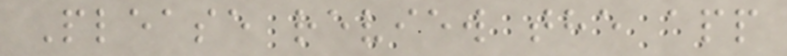Please review the app
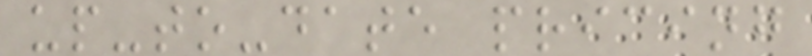up-to-date pricing
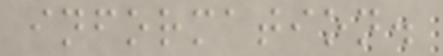information.
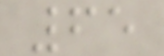65
